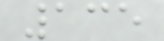135
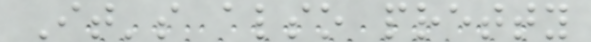It's also pretty
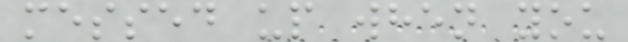messed up when you
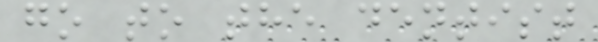go to the dentist
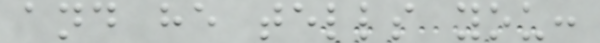and he tells you:
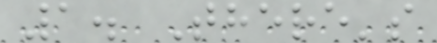1. There's
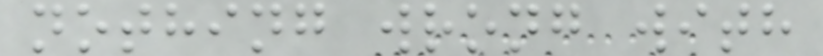nothing wrong with
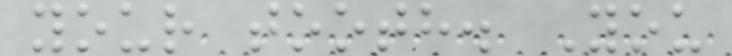your tooth. You
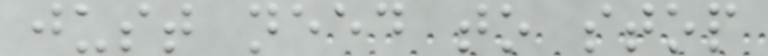just need to stop
